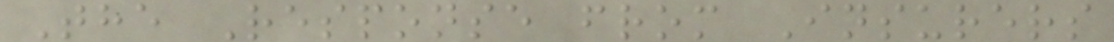The Response from Insurers
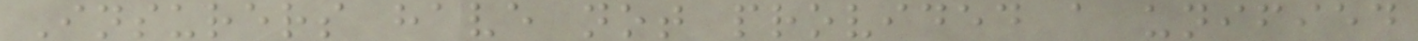Insurers have not provided a unified
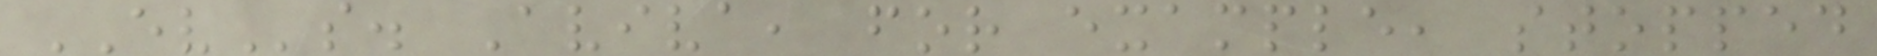EVs. Aviva, for example, stopped
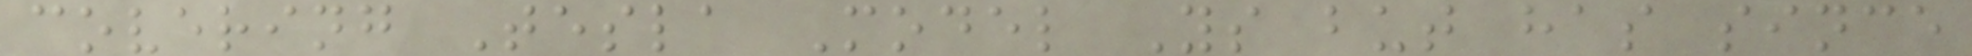covering Tesla Model Ys but has since
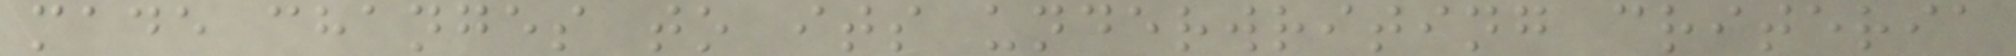made changes to its underwriting criteria
